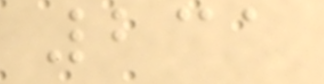231
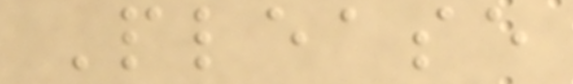Please
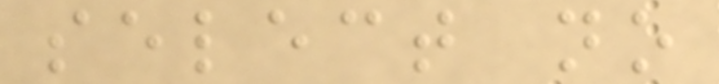select no
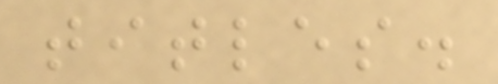titles.
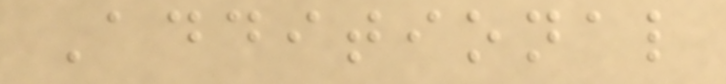Additional
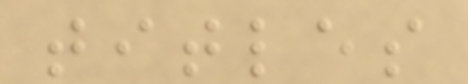titles
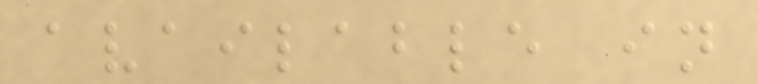available in
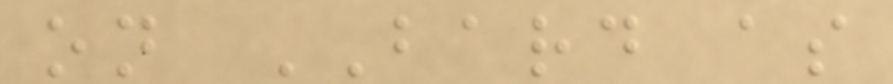on BARD as
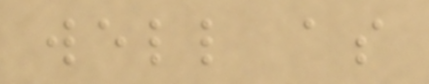well as
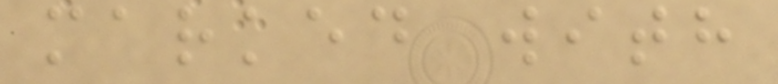marked with
